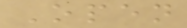Open
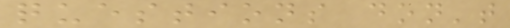questions don't
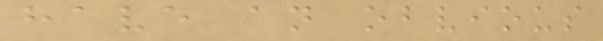have an obvious
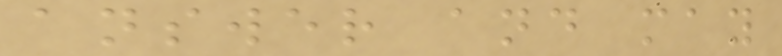answer and may
